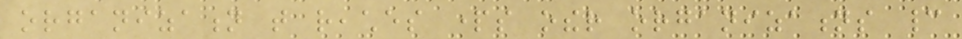organization that reaches parts other organizations cannot
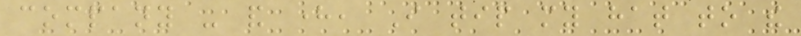company - and here, I tip my hat to the
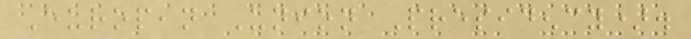European Union Presidency).
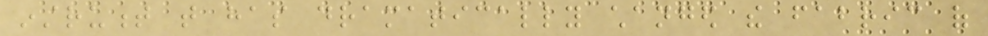instrument that has dramatically changed the fabric of
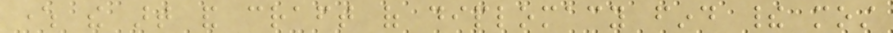where the art and craft of diplomacy find their most
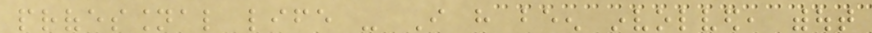professional life - I have been involved, without
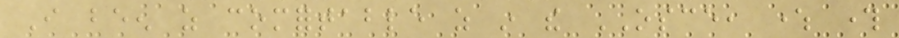I been as comfortable as in the OSCE, where through
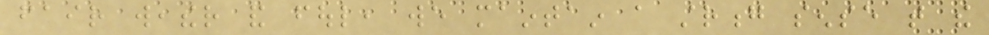fair weather and foul, we maintain a strong sense that the
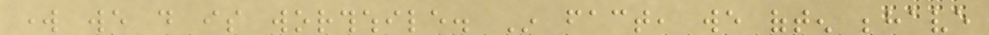work we do is worthwhile. In fact, we often behave
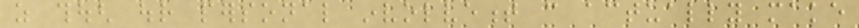as though our personal involvement can actually make
